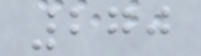270
